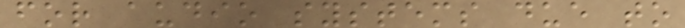for audio systems due to
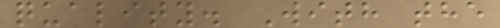quality. With the
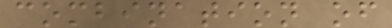combination of
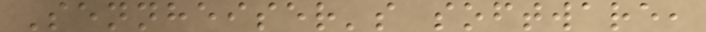Sennheiser's software,
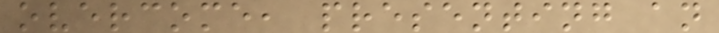overcome, presenting an
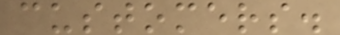customers.
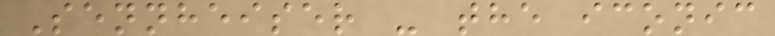Sennheiser - the iconic
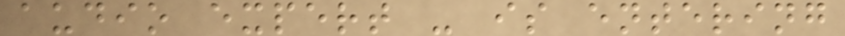audio expert - is entering
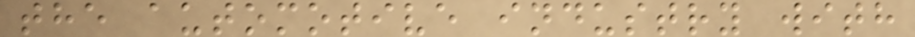the automotive industry with
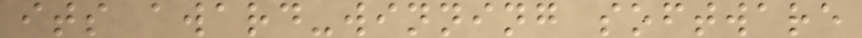its award-winning software
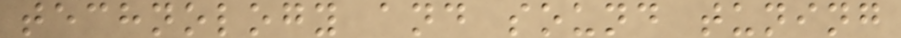technology and sound tuning
